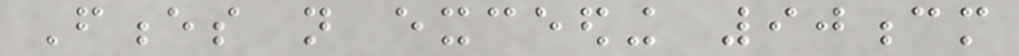Fences not exceeding 90cm
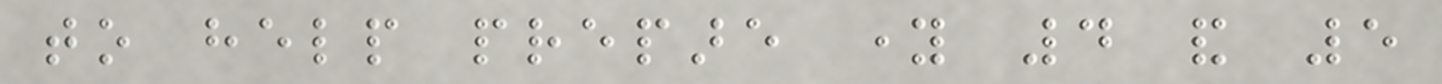to help prepare young 4 and 5
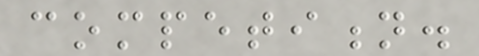competition.
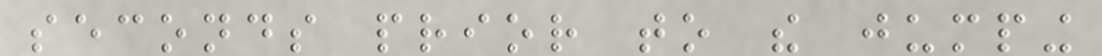seconds prior to the jumping
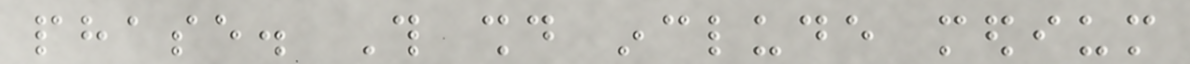phase. This should include medium
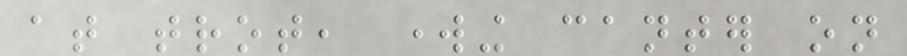at trot, working canter on
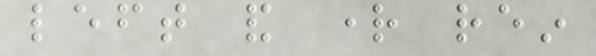left and right rein
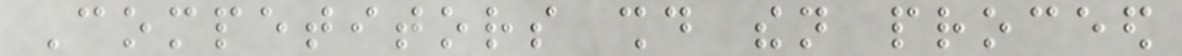Competitors should then proceed
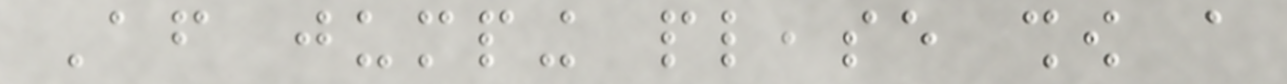After jumping please show a
